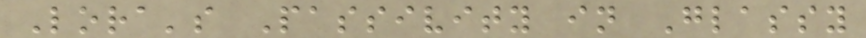Lora's Passivity in Glassy
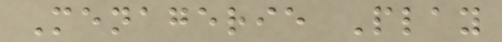Menagerie Play
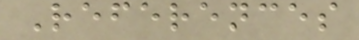References
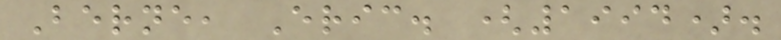Berne, Eric. (1994).
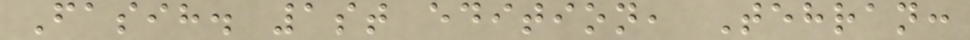Fasih. 1st edition, Tehran:
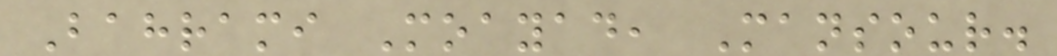Bahrami Moayad, Mansour.
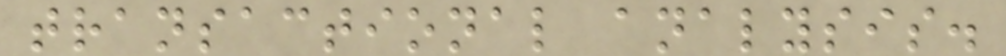transactional analysis.
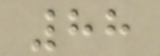88
